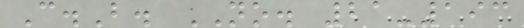C.B. NO. 21-193
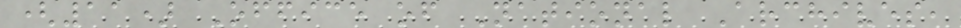(11) Office of National Archives,
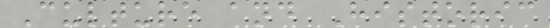Culture and Historic
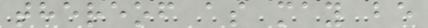thereof as may be
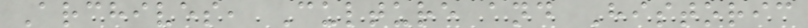Archives, Culture and Historic
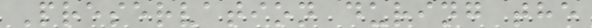Preservation during the
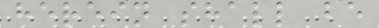herein shall be
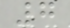7
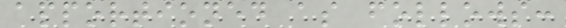apportioned as follows:
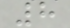8
